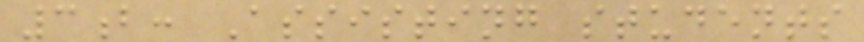3b: Assisting students
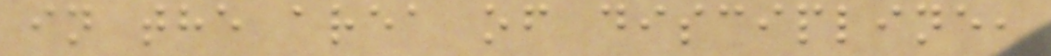in the area of discipline,
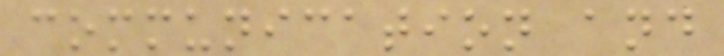communication and
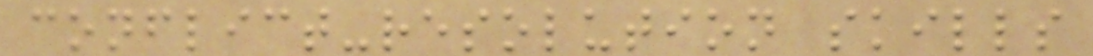conflict-resolution skills
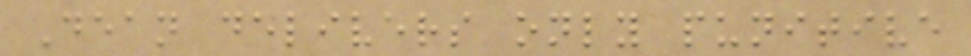Dean delivers only punitive
